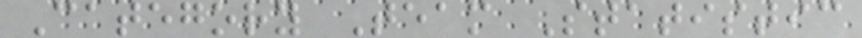Category Team Statistic
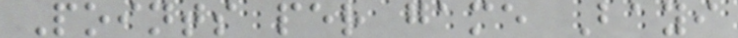Points per game Bayi
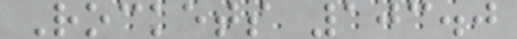Rockets 103.0
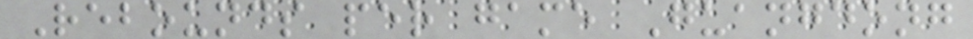Rebounds per game Guangdong
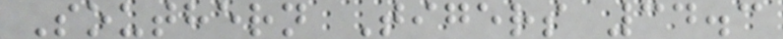Southern Tigers 34.3
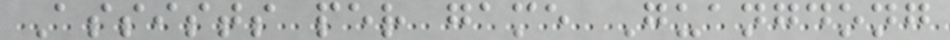Assists per game Guangdong
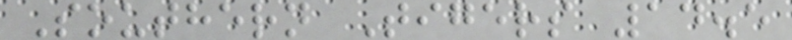Southern Tigers 14.5
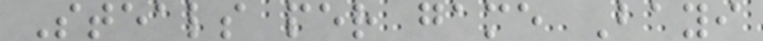Steals per game Bayi
